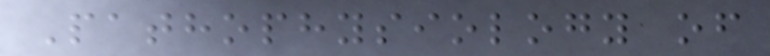Pathophysiology of
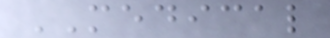MEDICAL
